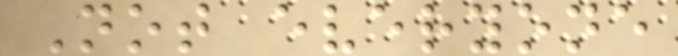Not everyone
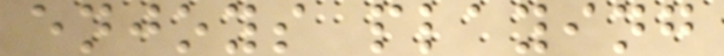enjoys playing
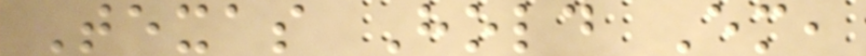Texas Hold Em,
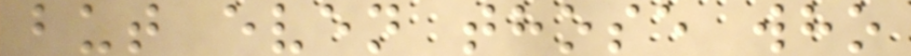but even those who
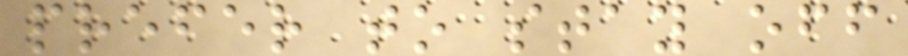prefer to stay off
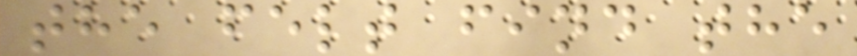the felt find the
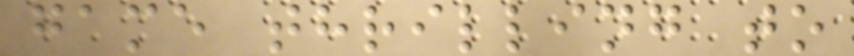game thrilling to
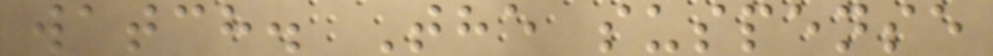watch. The suspense
